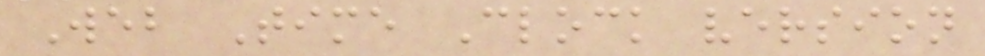Web Time Clock version
